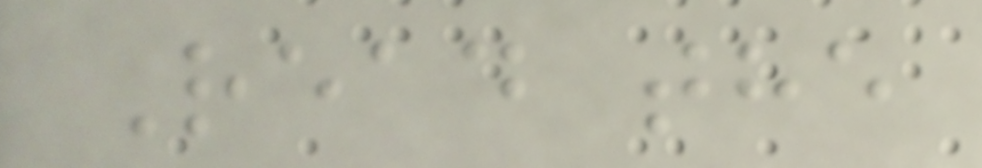Read the
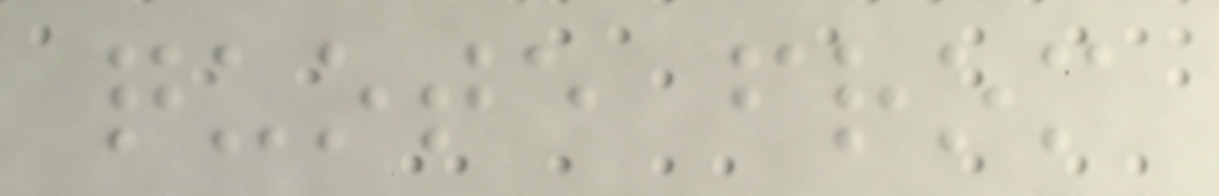quote from
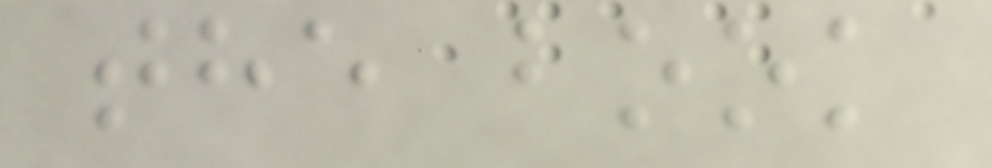the book
